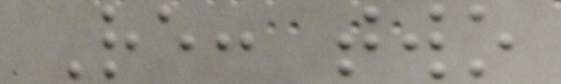Re: two
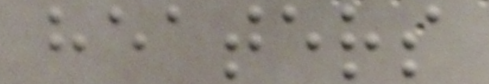heaters
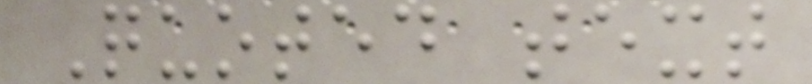Quoted text
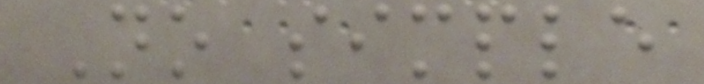No simple
